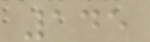145
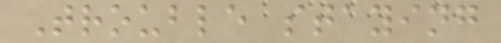Trouble staying
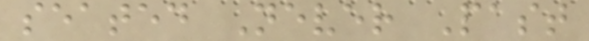seated Never Past
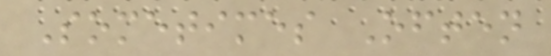Sometimes Often
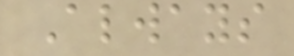Always
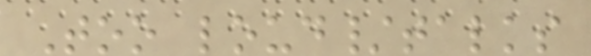Too loud/talks
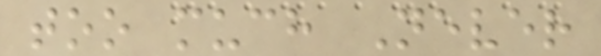too much Never
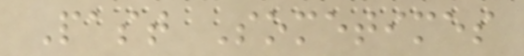Past Sometimes
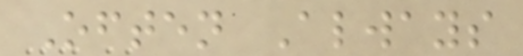Often Always
